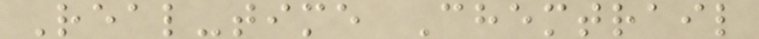Real-time Chemtrail
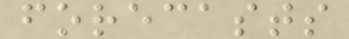forecasts
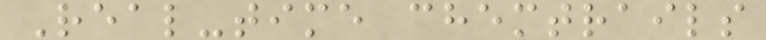Real-time chemtrails
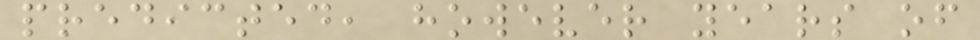predicted, however years of
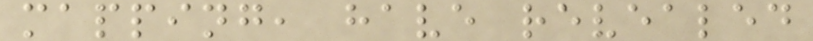mapping, have revealed
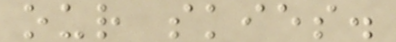our skies.
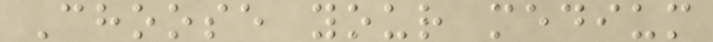Choose your medium
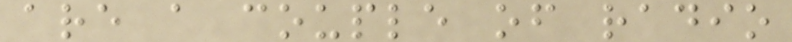are a couple of radio
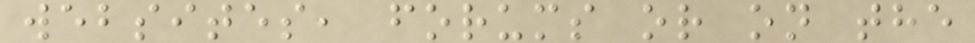websites, forums or on the
